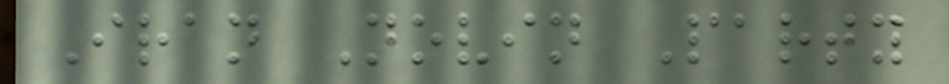Iran Novin Party
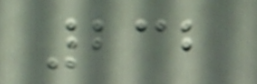232
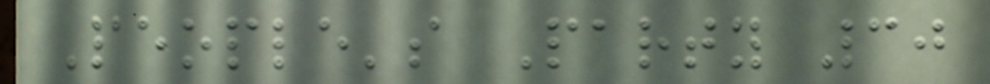People's Party 30
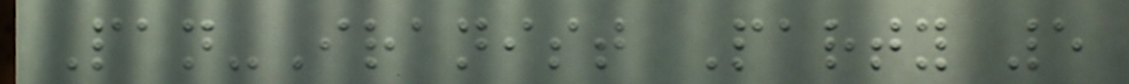Pan-Iranist Party 5
